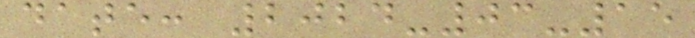date: 2024-03-15
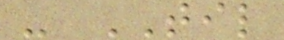- TIL
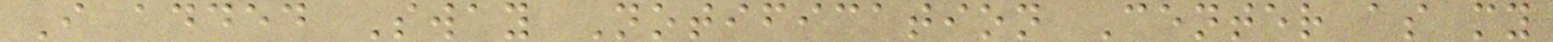I added Sway Notification Center as my
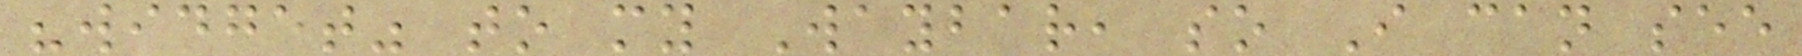"widget" to my Waybar, so I can see
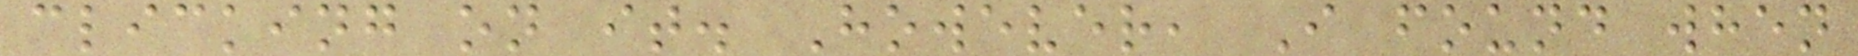clicking on it. However, I found when
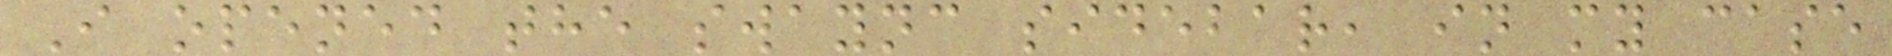I opened the swaync sidebar, in my case
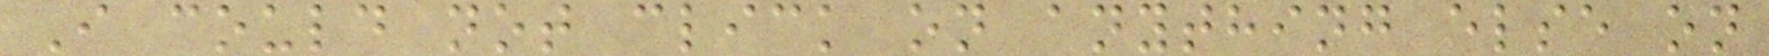I could not click on anything else on
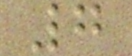7
